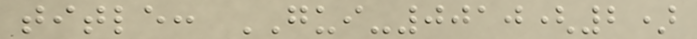title: GUI-0010(2)
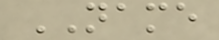NAME
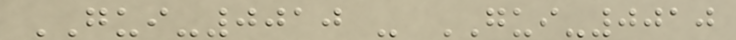GUI-0010 - GUI-0010
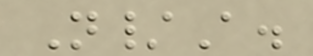N/A.
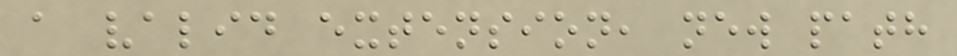a valid extension, new path
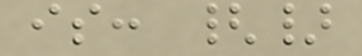is: {}
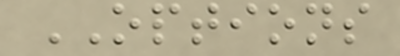OPTIONS
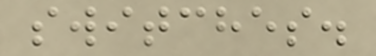switches.
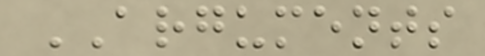ARGUMENTS
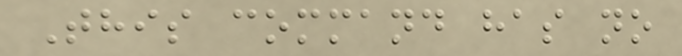This command has no
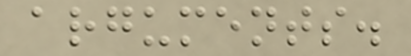arguments.
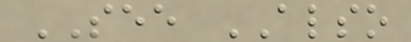SEE ALSO
